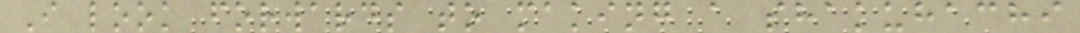I look forwards to making a shakuhachi
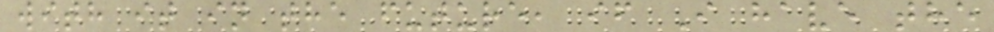with it in the future, if I have the
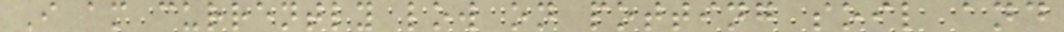I am currently low on potting soil and
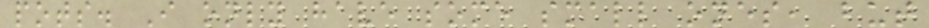pots. I only have some small ones, but
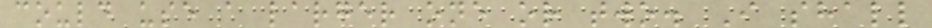could use a larger one or two. I shall
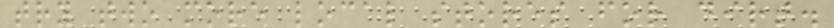try two more local stores for dirt.
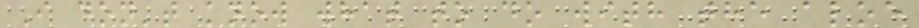I don't know what to do with the aloe
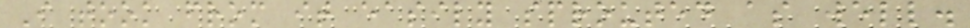I took from it easily sprouted as well.
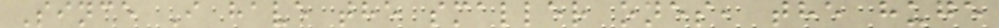Since I have the smaller ones, the huge
